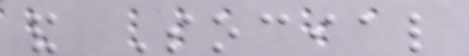and Social
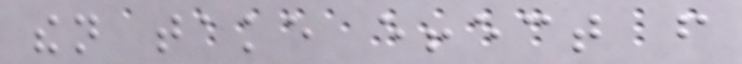then take effect from
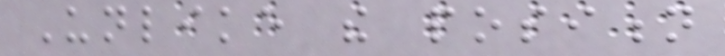Unlike the position
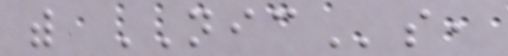with NICs,
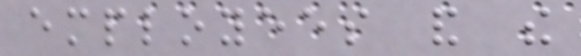employees and the
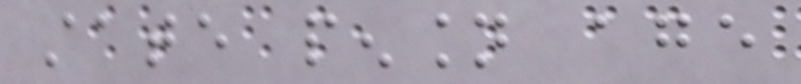state pension age
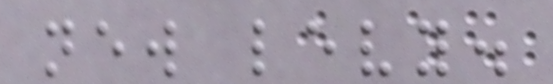new levy.
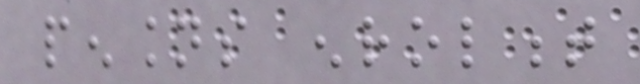pensions enrolment
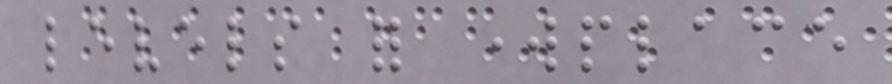levels for workplace
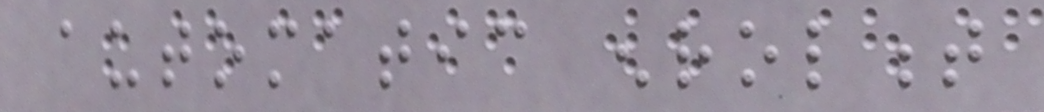automatic enrolment
